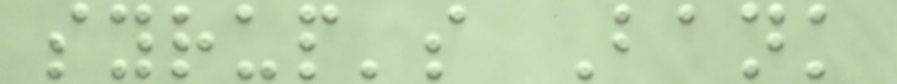syrup's Bank
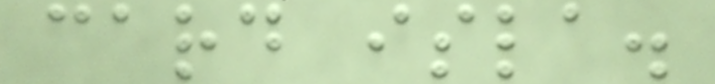card isla.
